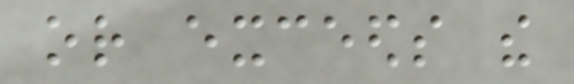or exceeds the
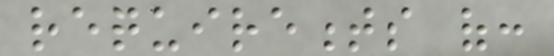requirements of:
